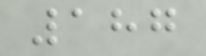187
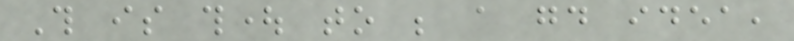This is thought to be a good idea,
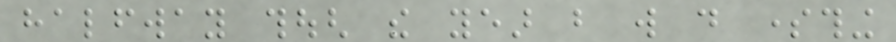halfway though the year but will do something
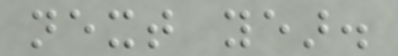next year.
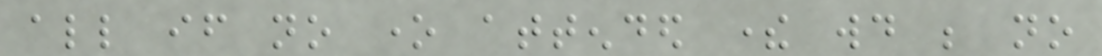all if no one attended there would be no
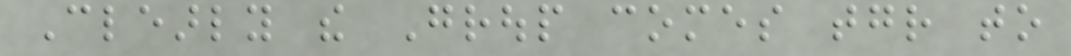Clearly the Group comes together to
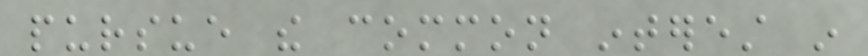pursue the common interest in
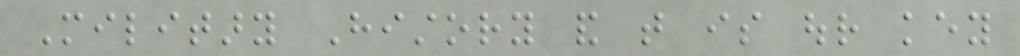Military History and that is our key
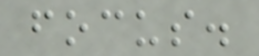focus.
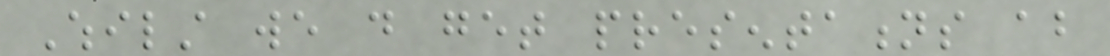Whilst we do get presentations about
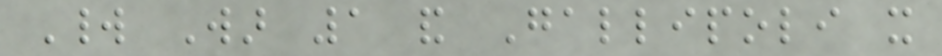World War 1 and Gallipoli it
